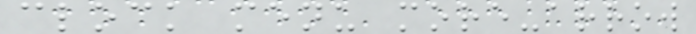clock menu more-arrow
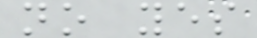no yes
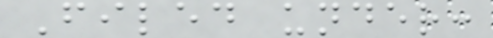Filed under:
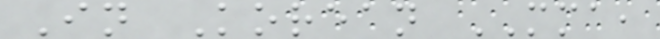In Korean MMA,
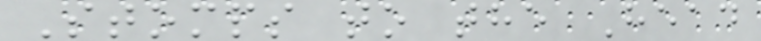Stomps to the Head
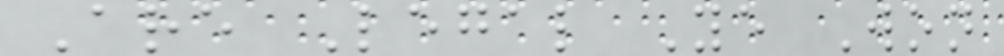Are Legal Ye Won
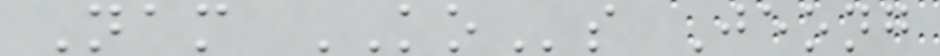Nam KOs Jeong
